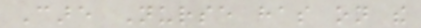Care Nurse has on the
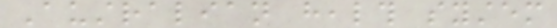Australian health system
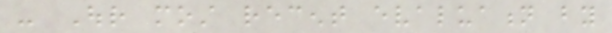- Our most recent evaluation by
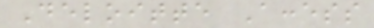Deloitte Access
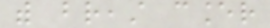with breast cancer
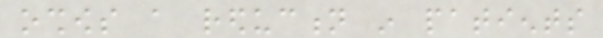oshows a reduction in patients
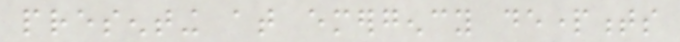presenting at emergency departments
